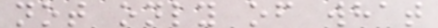not only of what
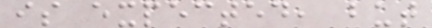is expected, but
